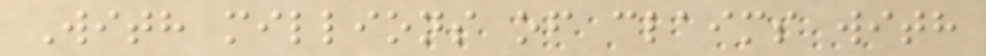With millions of claims with
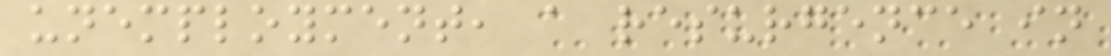unemployment, a resurgence in
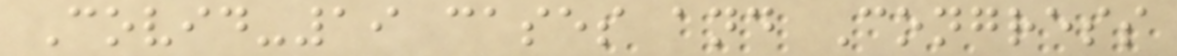Covid-19 cases and Congress
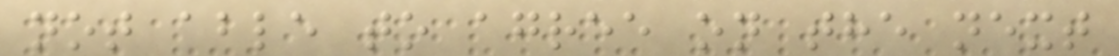not able to agree on the next
